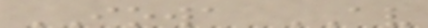IOWA AV
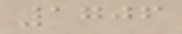1706
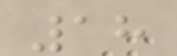18
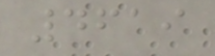4619
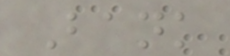Bank
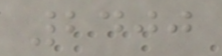2400
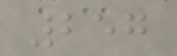257
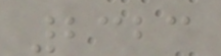2323
